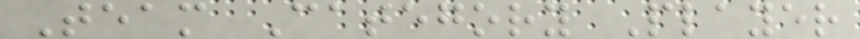Team Category Player
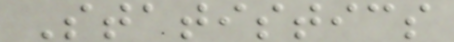Statistics
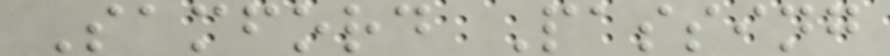Samford Passing
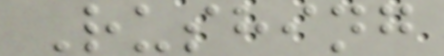Rushing
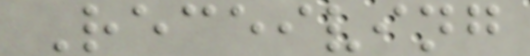Receiving
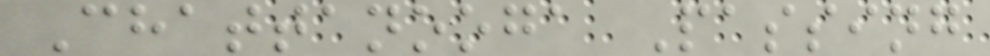Chattanooga Passing
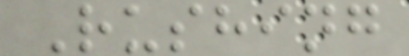Rushing
